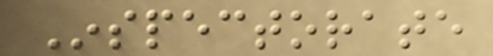Inspectorate
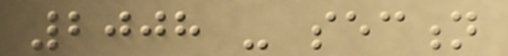2008 - section
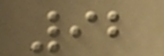92
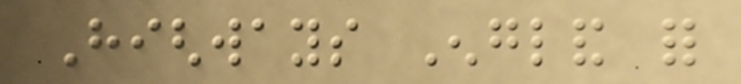Highways England for
